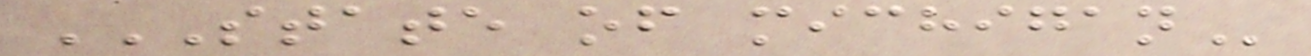STATE OF MICHIGAN
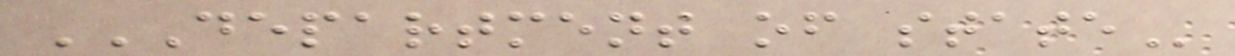DEPARTMENT OF STATE
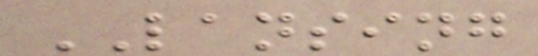LANSING
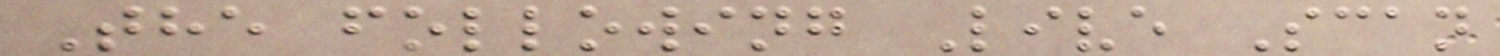The following Live Scan
